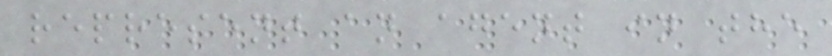represent an agent in the
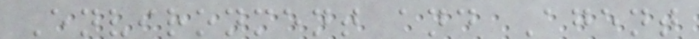Environment and Agent
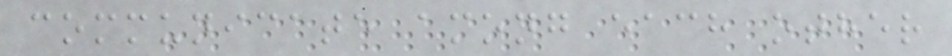communicate among each other
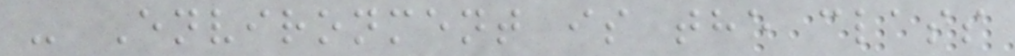- Environment is the class
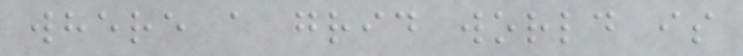where a grid world is
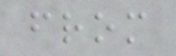from
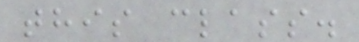this class.
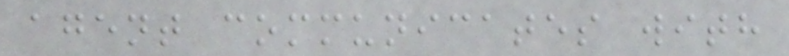agent communicates with
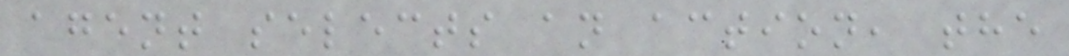agent selects an action, the
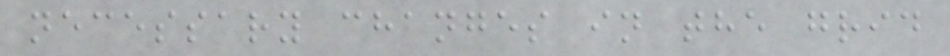necessary changes in the grid
